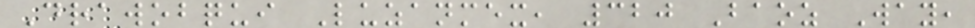Drawobqui Luzanmex, 320 Baoz Way,
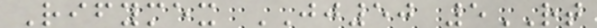Rifymex JJ50 5RT
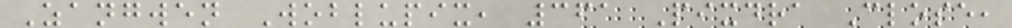Zangwen Woblupix, 361 Pixdra Close,
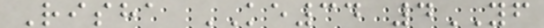Risha KE34 4YF
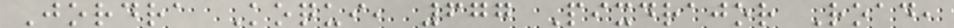Jordra Koqui, 677 Pixdrajor Road,
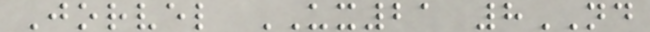Jorvel UX21 8ND
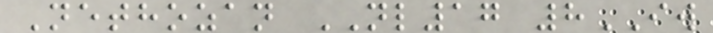Nethozan NL17 8IW
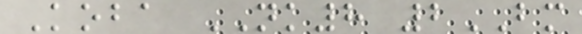Koba NK8 2BM
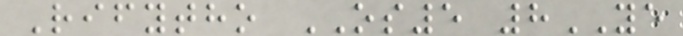Rifytho OS5 8YE
